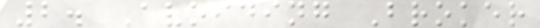2. Avoiding Broker
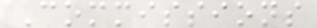Commissions
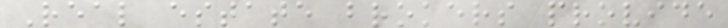Real estate brokers provide
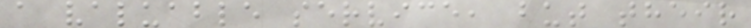a valuable service, but their
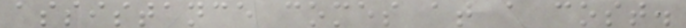assistance comes at a cost.
